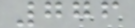776
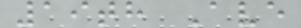19th Ave
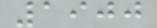1900
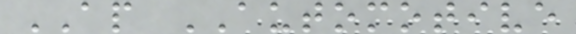AP AUTOMOTIVE
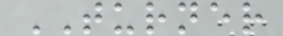TURNER
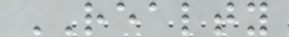REALTY
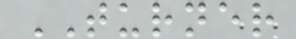TURNER
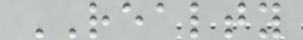REALTY
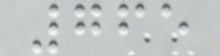765
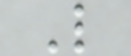L
